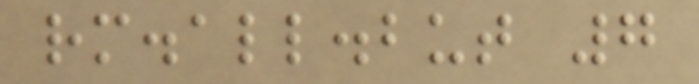rm.all.but 7
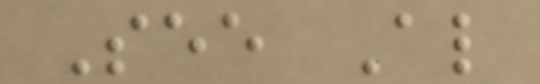See Also
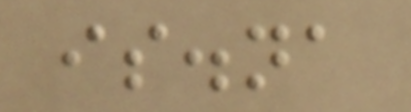is.na
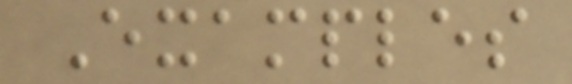Examples
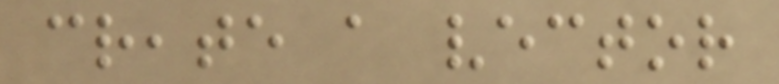create a vector
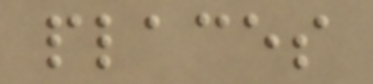places
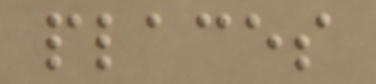places
